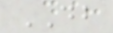DB
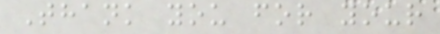Thank you for your
